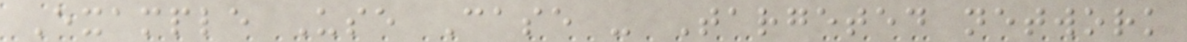Example Use Case - Targeted network
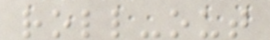roll-out
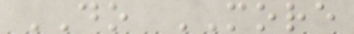DO MORE
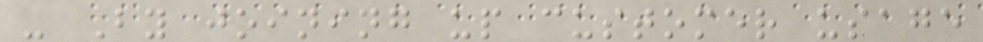- By joining up customer usage
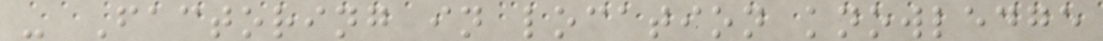- Factoring in location knowledge
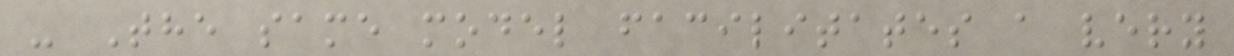- The same model facilitates a very
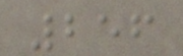256
